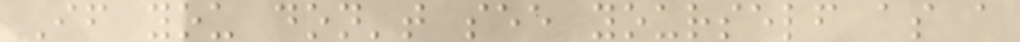If you don't see yourself as a
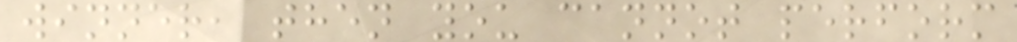winner, then you cannot perform
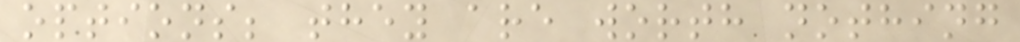options; they are worth nothing
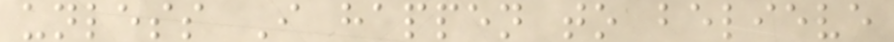unless I happen to believe
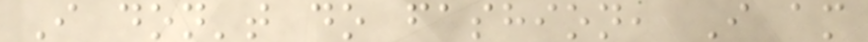I don't do fashion, I am
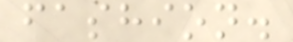fashion.
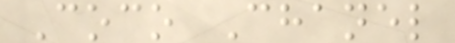Coco Chanel
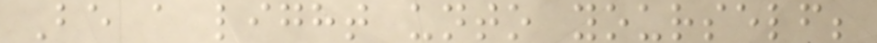Be a light unto yourself;
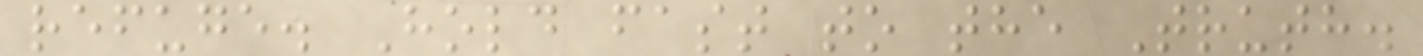refuge. Hold fast to the Truth.
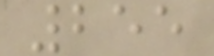255
